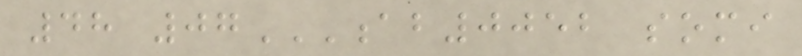48 07AB0052 SOMI
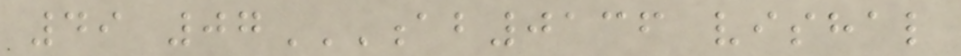49 07AB0136 VISHAL
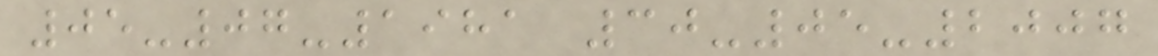05-07-1981 30-05-2007
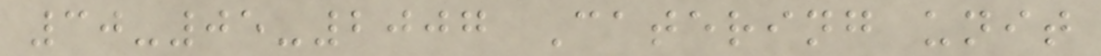30-05-2007 Catering unit
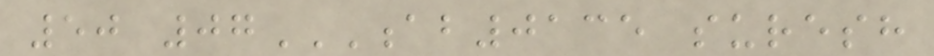50 07AB0135 SURESH
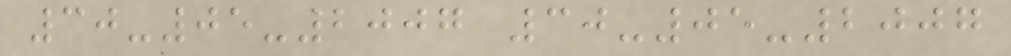30-05-2007 30-05-2007
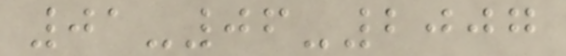01-06-2007
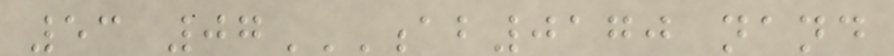53 07AB0170 NAND
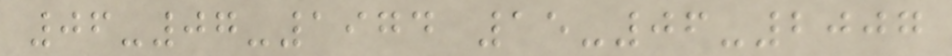06-07-1974 15-06-2007
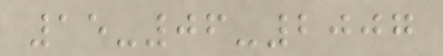15-06-2007
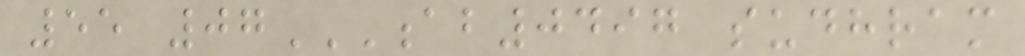55 07AB0497 SUDHRAM
